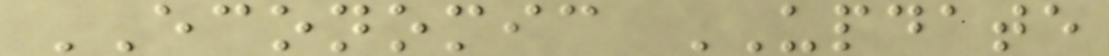ECONOMIC UPDATE
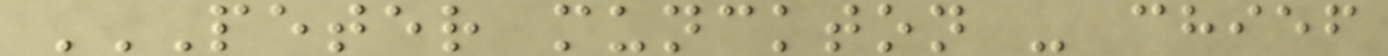PETER MUNCKTON - CHIEF
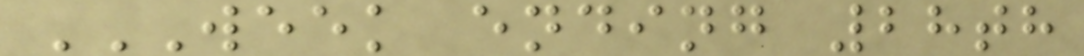WEEK ENDING 28TH
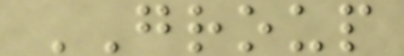GROUP
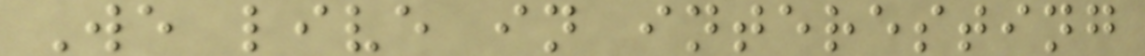We live in interesting
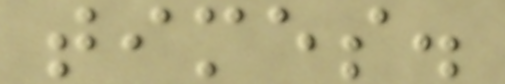times.
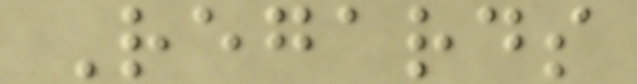Regards
